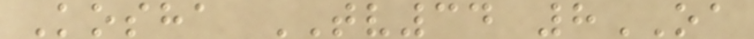Kosha TV34 8OA
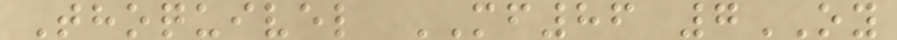Thoquivel MF86 7OY
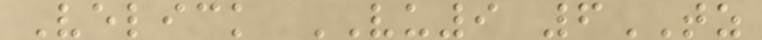Velick VU9 6TZ
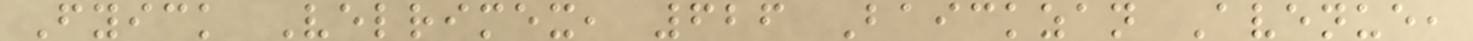Fyick Velrimex, 626 Baickzan Avenue,
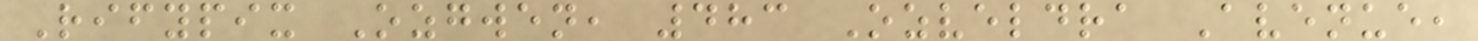Rifypix Ozgwen, 483 Ozveldra Avenue,
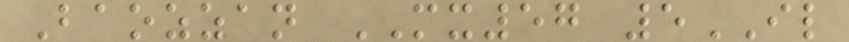Baozzan MX57 5IL
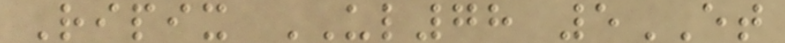Ripix UL78 5ET
